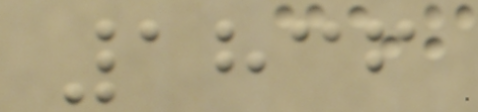1836
